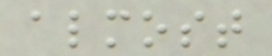almost
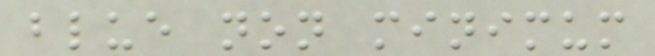blue non minimum
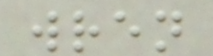wren
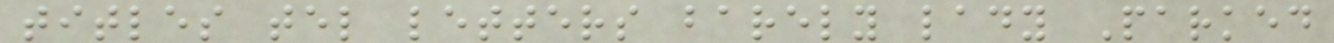titles tel letters barely lady Parked
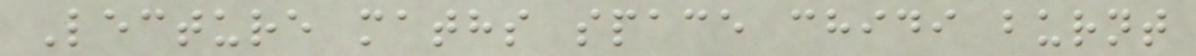Lecture maths space chidi burnt
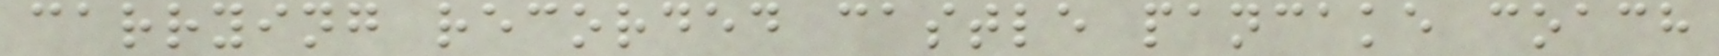carrying recorded castle pancake coach
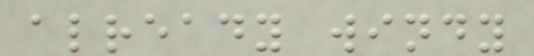already windy
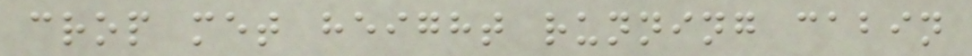crop met height running cabin
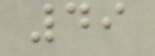49
